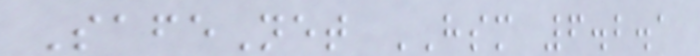SafeNet HSM 6.2.1
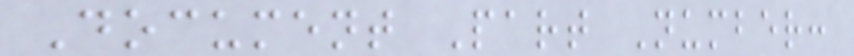Document Part Number:
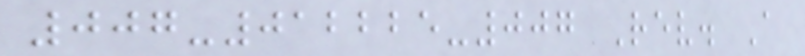007-012225-007 Rev. A
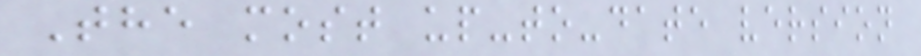The most up-to-date version
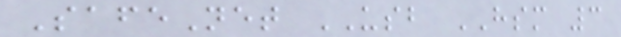SafeNet USB HSM 3
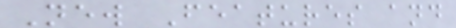New Features and
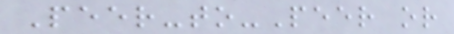Peer-to-Peer or
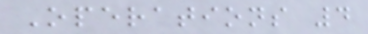Operations 4
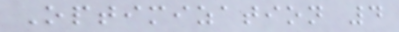Optimization 4
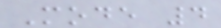Mode 4
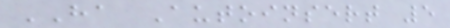HA Autoinsert 5
